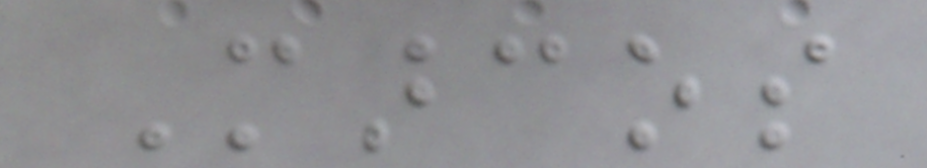Marcos
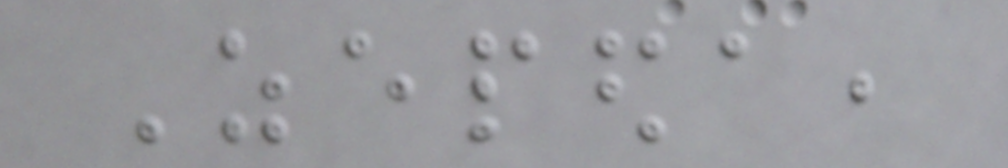Zepeda,
